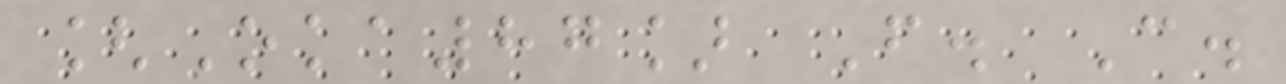[Oka87] F. C.
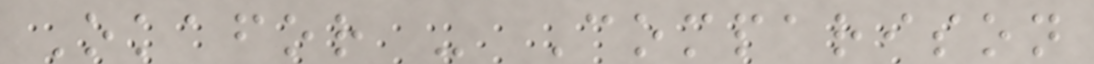Okafor - Comparison
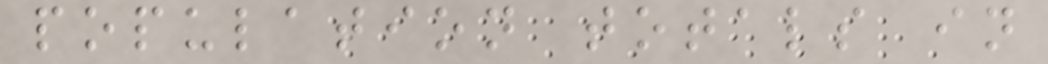population totals in
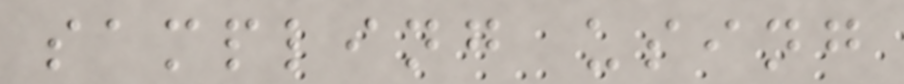sampling using
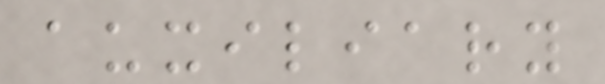auxiliary
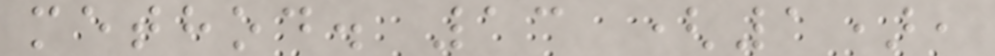method. 13 (1),
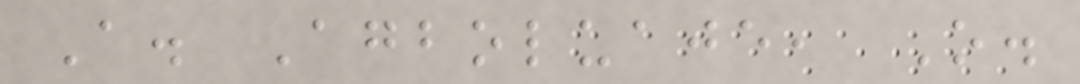A. Agboluaje, O.
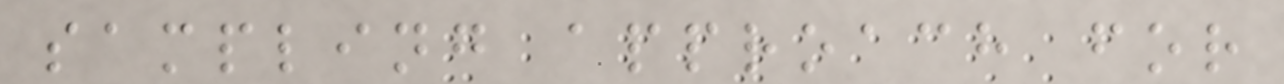sampling approach for
